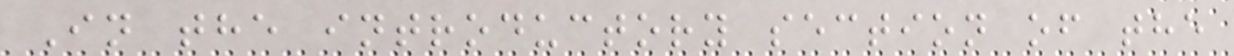In the introductory section of the
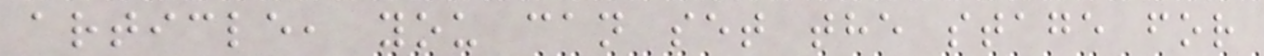article, you can set the stage for
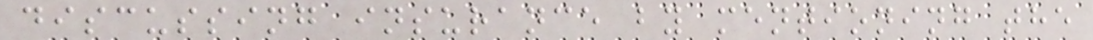discussing insurance by mentioning the
